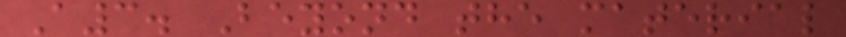A3. Beyond the material
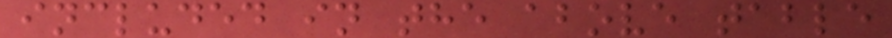included in the above table
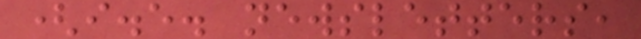(i.e. newsletters,
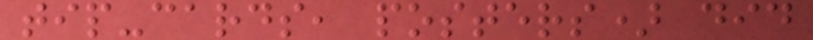tip-cards, posters) did
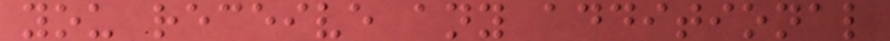you receive any additional
